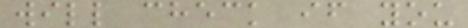will check if you
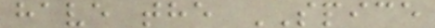have the SPICE
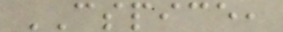CSPICE,
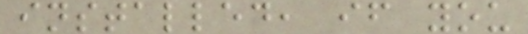installed, if you
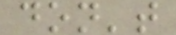don't
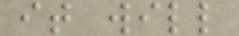it will
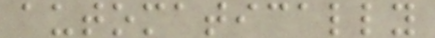automatically
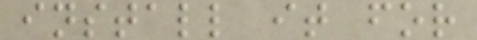install it for
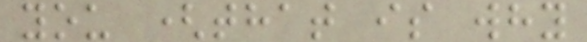you (that is why
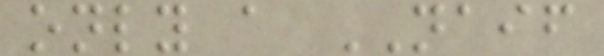only a NAIF
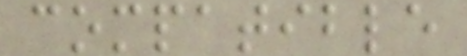compatible
